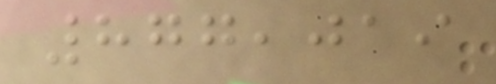877,019
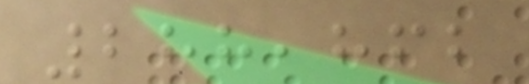288,862
